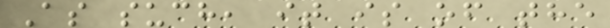As such, it is of the
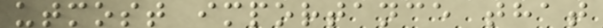utmost importance that
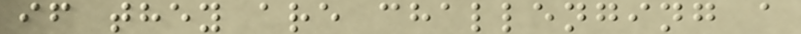if they are challenging a
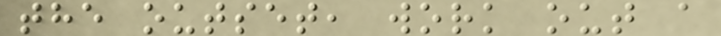the outset, work out a
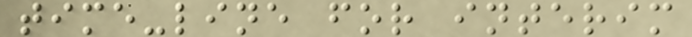time-line for interim
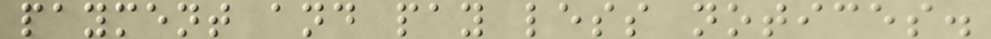payment and pay less notices.
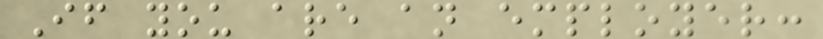If you are an employer:
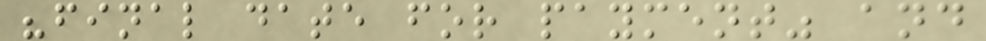"final date for payment" and
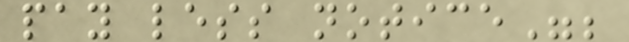pay less notice";
